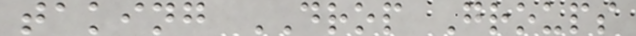taking DROP Groups
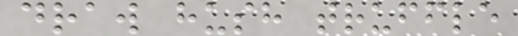draw hush truffle
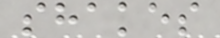shakes
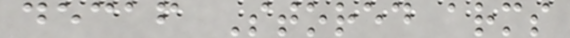decaf Stored arms
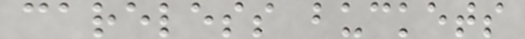careless buckets
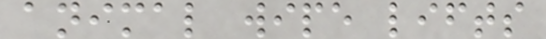animal wipe lifts
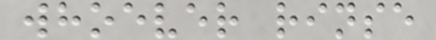whoever rinse
